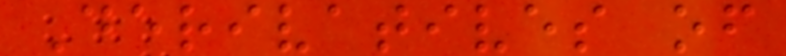Derivatives of
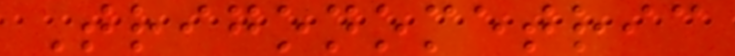Trigonometric
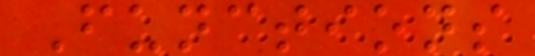Functions
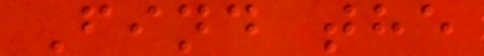Find the
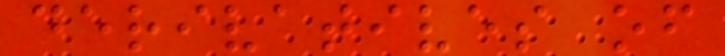derivatives of
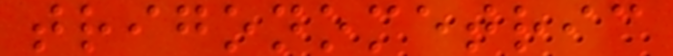trigonometric
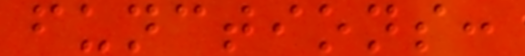functions:
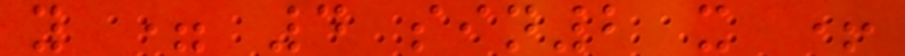y = 4 sin2 x +
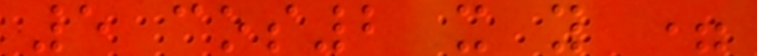5 cos2 x y =
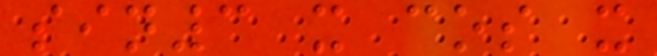sin3 x cos x
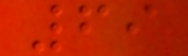69
